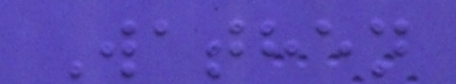Wathen
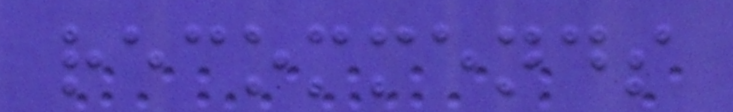recommends
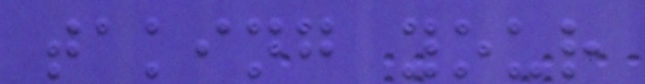taking your
